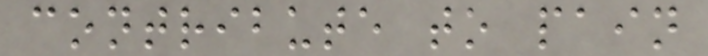contribute to pain
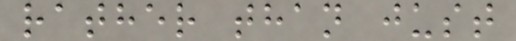rather than just
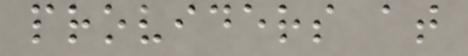providers at
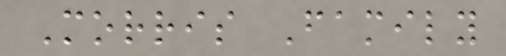Morris Family
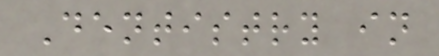Dentistry in
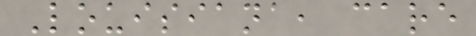Louisiana, care
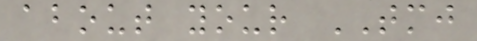about your TMJ
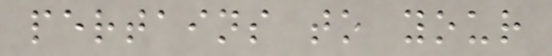pertains to your
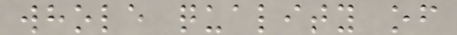whole quality of
